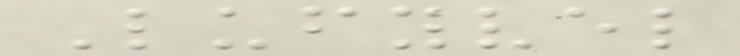Lufyvel
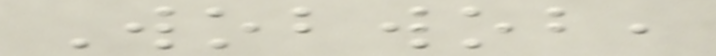Wobwob,
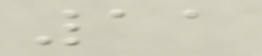11
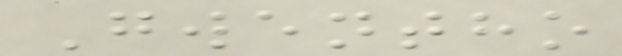Gwentho
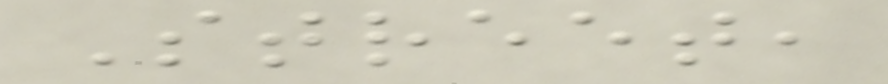Street,
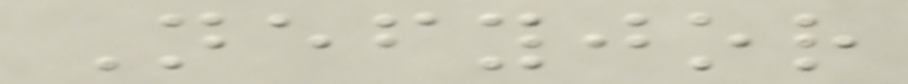Nefyjor
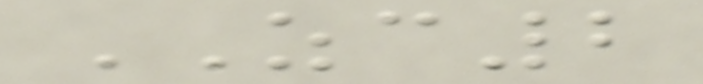ZC2
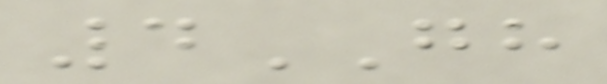4GH
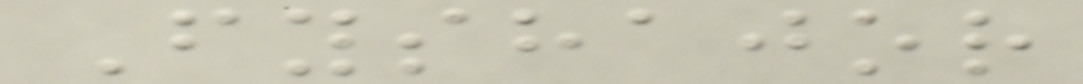Fyshajor
